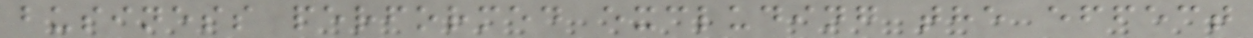business performed excluding the effect
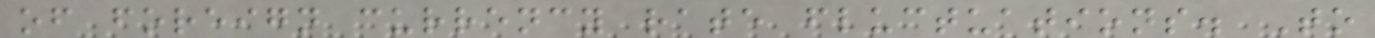of foreign currency rate fluctuations. To
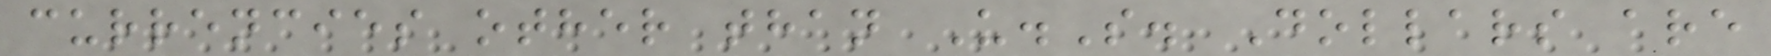currencies other than U.S. Dollars are
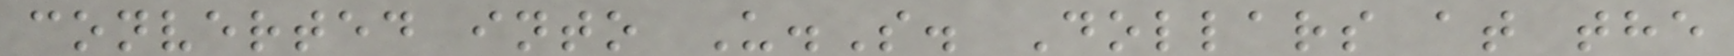converted into U.S. Dollars at the
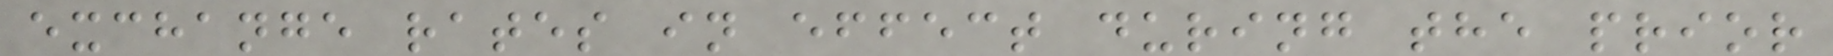exchange rates in effect during the prior
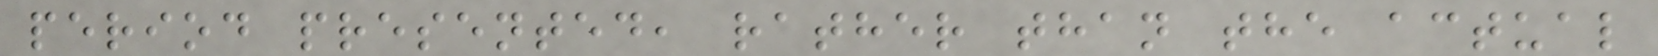period presented, rather than the actual
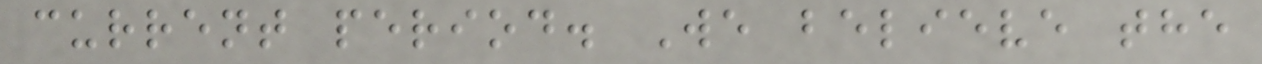current period. We believe the
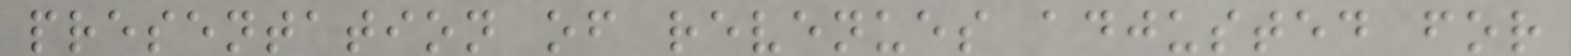presentation of revenues adjusted for
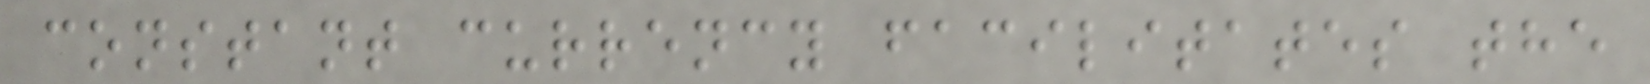constant currency facilitates the
